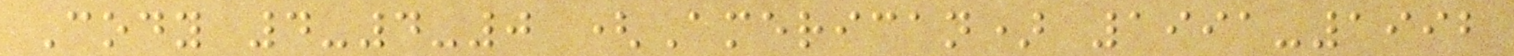Cody 4-4-0 (American) 1991-1992
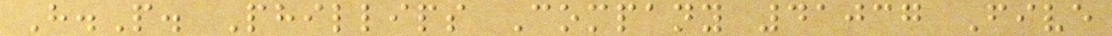H.P. Phillips Company 41037 Five
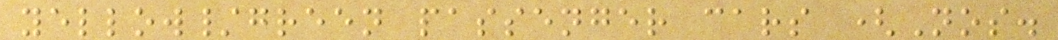yellow/green passenger cars (Nos.
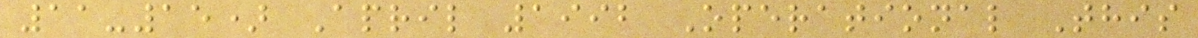11-15) April 1992 Operational This
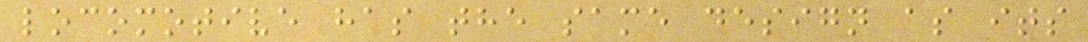locomotive has the same design as its
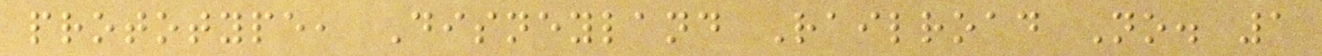prototype, Disneyland Railroad No. 1
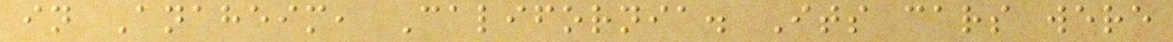in Anaheim, California. Its cars were
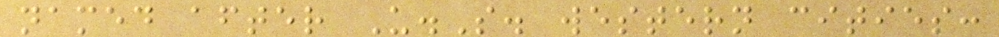named after U.S. western cities:
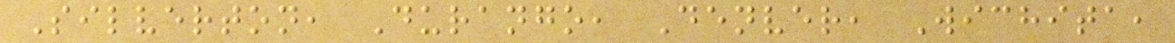Silverton, Durango, Denver, Wichita,
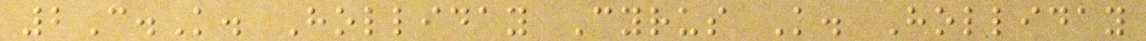2C.K. Holliday Cyrus K. Holliday
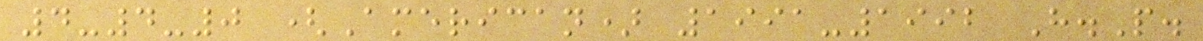4-4-0 (American) 1991-1992 H.P.
